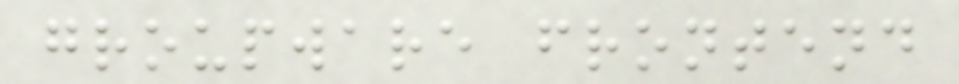groupware frontend
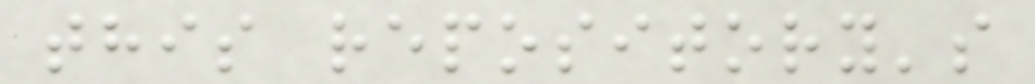this repository's
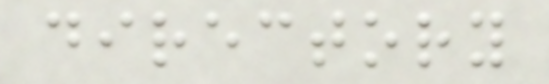directory
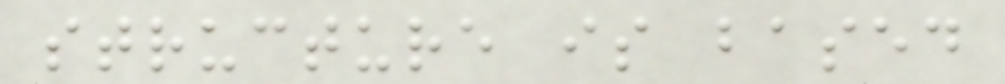structure is based
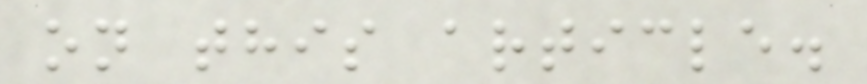on this article.
